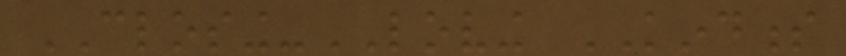CLOSING-LOVING KINDNESS
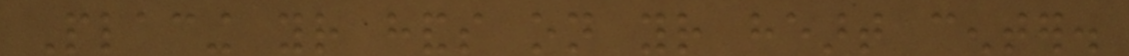Placing your hands on your heart center.
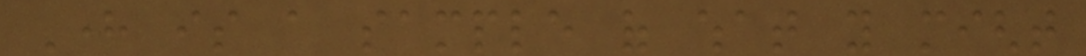Here is a sample of what you might
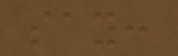say:
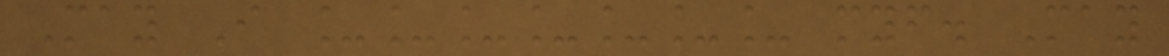May I _______ myself. May
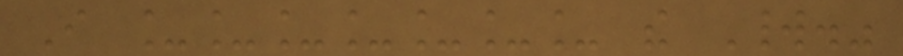I _______ the World."
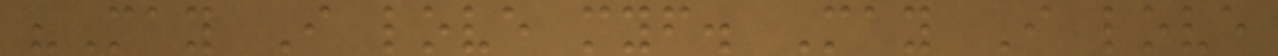"May I love myself. May I love
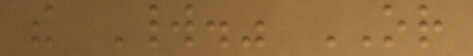the World." OR
